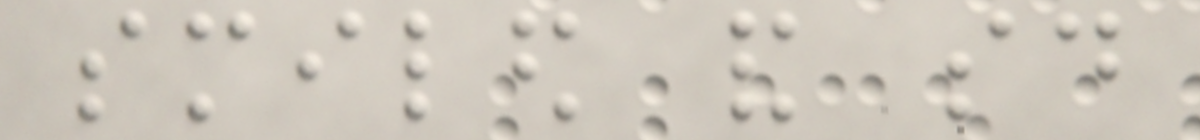smiled and said
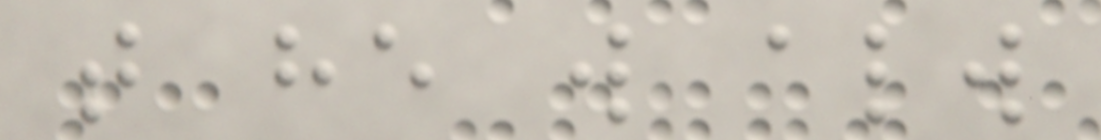that he will always
